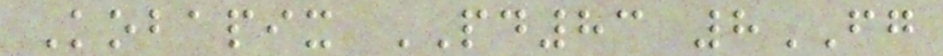Kobapix PD83 8FG
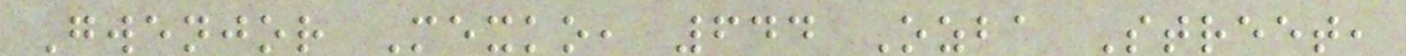Gwenjor Mexko, 644 Ozba Street,
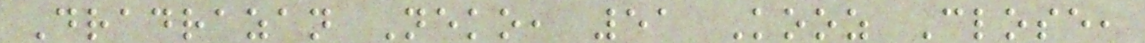Dradrazan Neko, 51 Kooz Close,
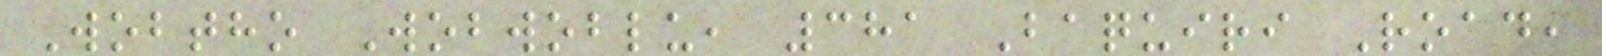Wobtho Wobwoblu, 381 Baquiri Road,
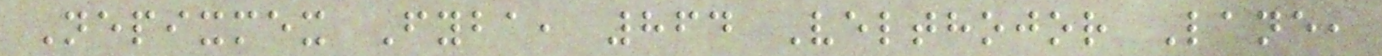Nepixmex Fyba, 864 Velthojor Lane,
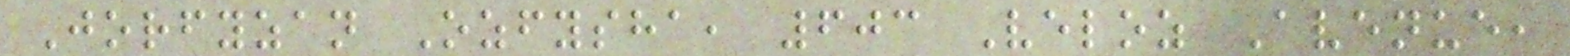Jorfyzan Ozfysha, 603 Veloz Avenue,
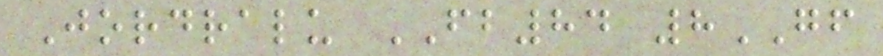Jordralu FB84 8GF
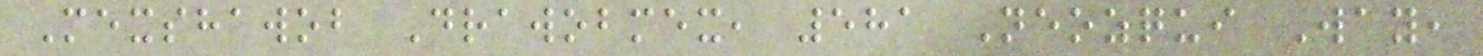Mexshawob Drawobmex, 581 Neozqui Way,
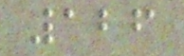126
